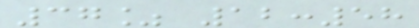37% 12:58
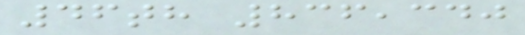46th 836,340
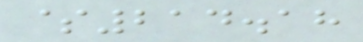$214.18
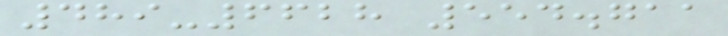489-6628 554.711
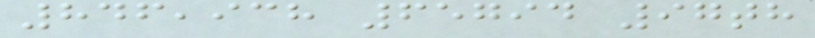846,938 65794 97th
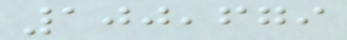100,679
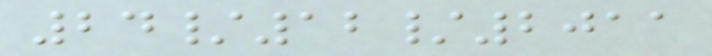24/12/2011
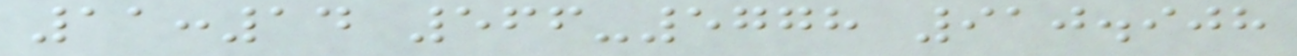11:14 566-5778 910.908
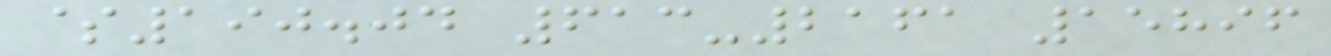$190.04 613-2161 15896
